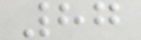87
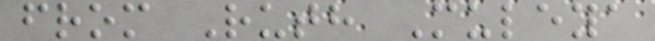from Ruth Muleya
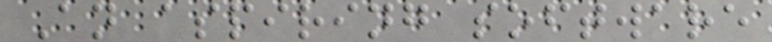An aspiring software
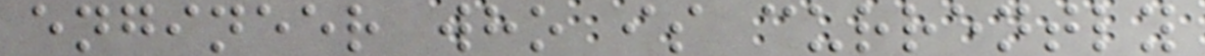engineer who is currently
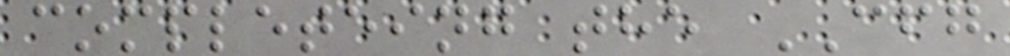completeing the CFG
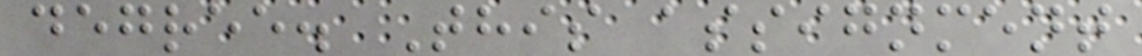degree. This assignment
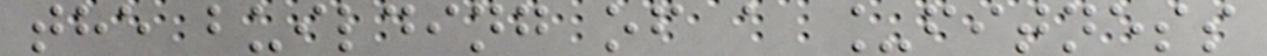the building of a _fitness
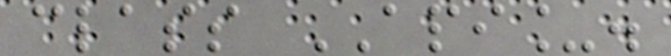class API_.
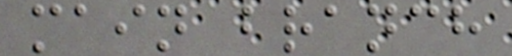main branch
